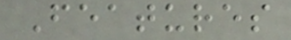Features
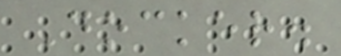Docker.
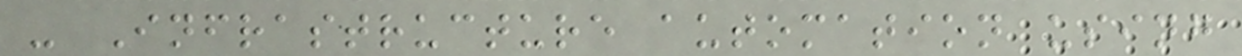- Infrastructure automation using
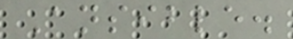Ansible.
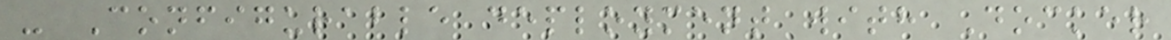- Configurable deployment with Docker
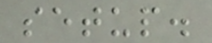setup.
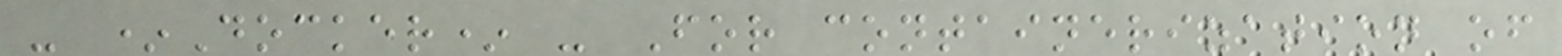- *Docker* - For containerization of
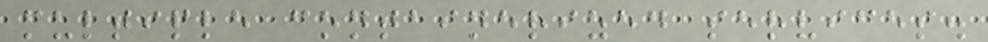multiple containerized services.
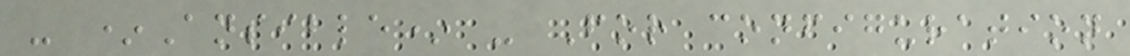- *Ansible* - For configuration
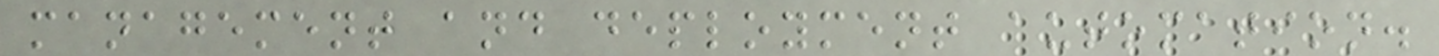management and deployment automation.
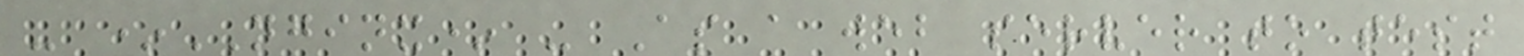- *NGINX* - As a web server to test
